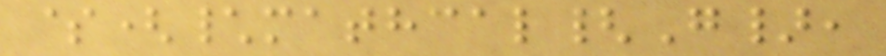$(\mathcal{G},
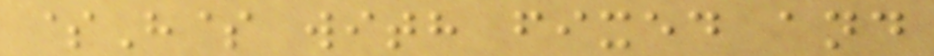$H$ with fixed and
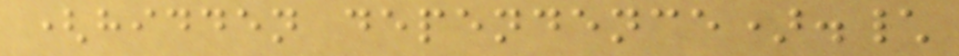(hidden dependence).\
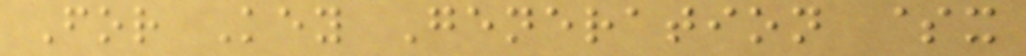For Key Generation $x
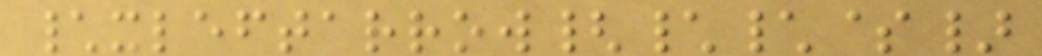\xleftarrow{\\$}
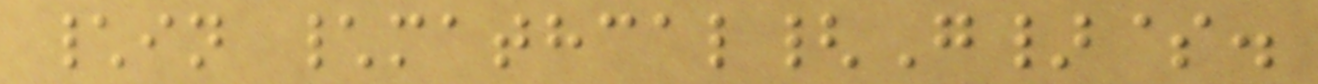\in \mathcal{G}$.
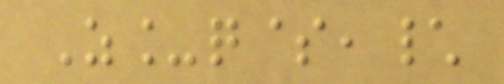Z_q$,\
